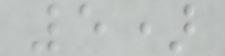5)
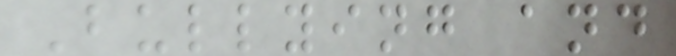Bullying and
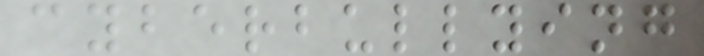cyberbullying
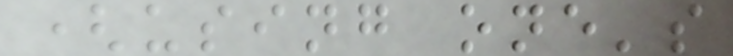(using one's
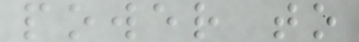power to
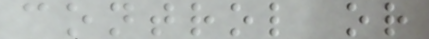control or
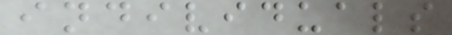individuals
